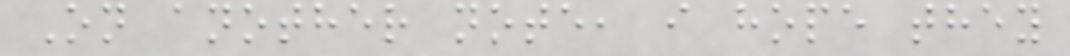On another note, i hope they
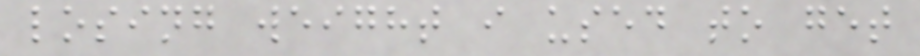losing weight i used to get
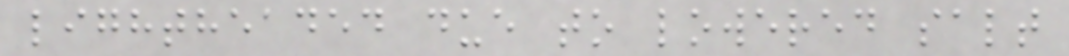lightheaded due to lowered salt
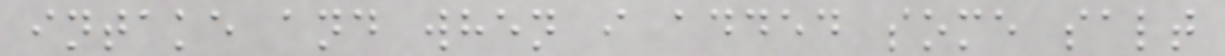intake and when i added some salt
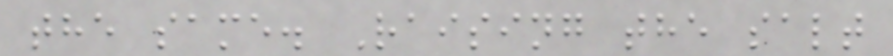the same. Raising the salt
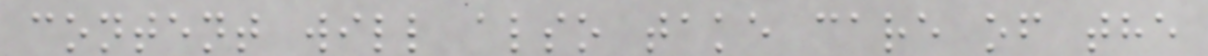content will also take care of the
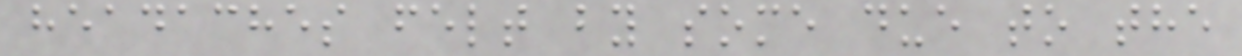headaches felt by some due to the
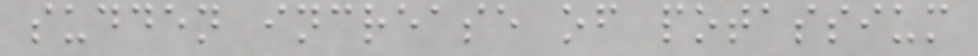sudden increase of potassium
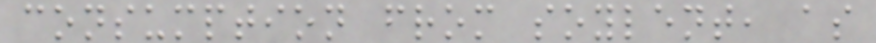consumption from soylent, as
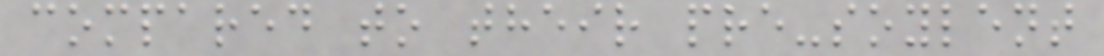compared to their pre-soylent
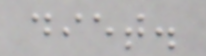diet.
